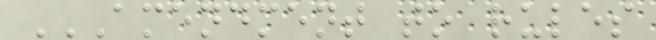AMENDMENT TO RULES
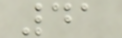41
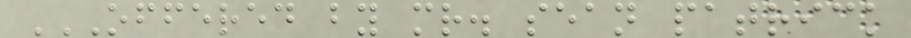OFFERED BY MR. SEAN PATRICK
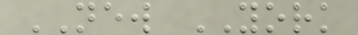NEW YORK
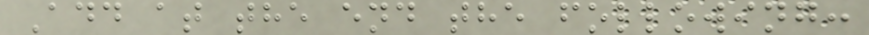Add at the end the following:
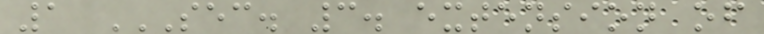1 SEC. 3. EXTENSION OF
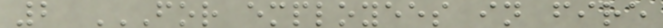2 FOR EMPLOYEES IN FIRE
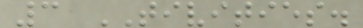3 TIVITIES.
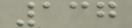137
